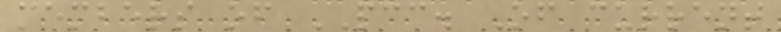members of PCC. Of current
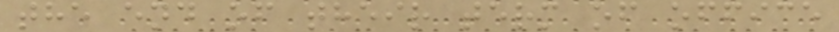the end of their term of office
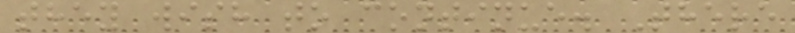they wish to continue. There
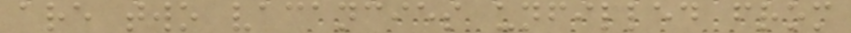are two vacancies unfilled from
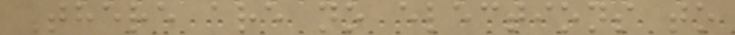There are no elections to
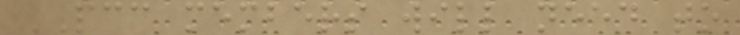PCC members will need to
